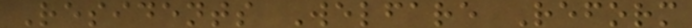Residents Welfare Reform
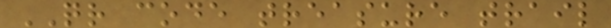QR code treasure trail
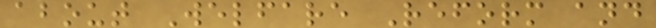about Welfare Reform and
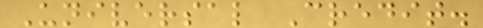Universal Credit.
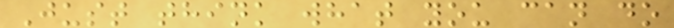Just think what you can do
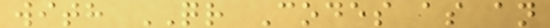with QR Codes as an
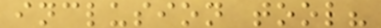inclusion tool?
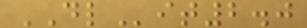DLit2.0
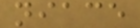niace
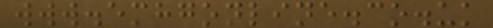www.emhgonline.co.uk
